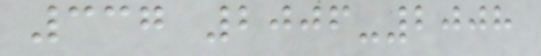337 2006-2008
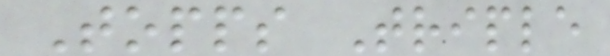Topps Triple
